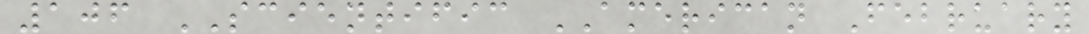106 SCIENTIFIC AMERICAN February
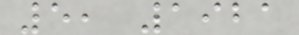5, 1921
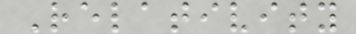Relativity
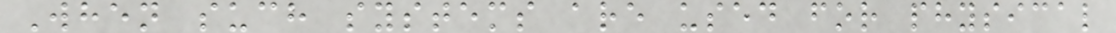When such systems are used for physical
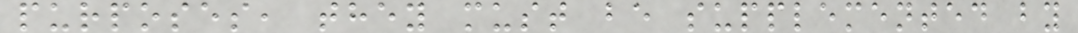purposes, they must be supplemented by
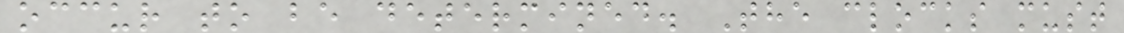occur to be determined. The clocks must
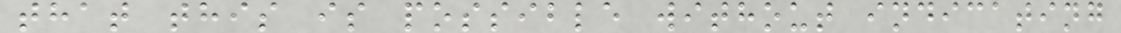that this is possible without indicating
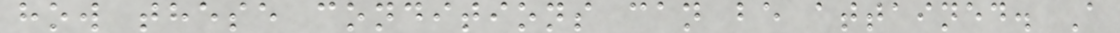how these conditions can be attained. A
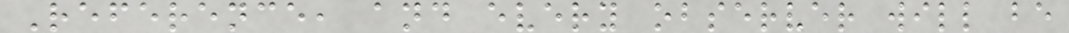Reference, and every observer will be
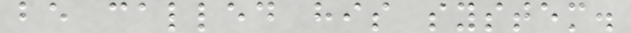be called his system.
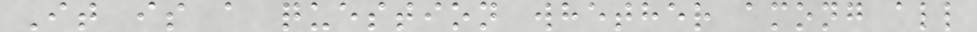It is a question whether among all
